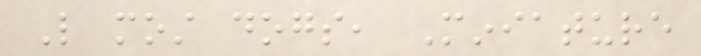Like most dogs, Miniature
